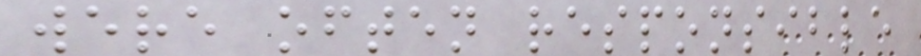were often responsible
